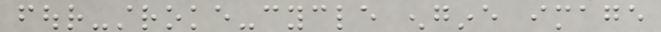four-stroke-cycle engine image
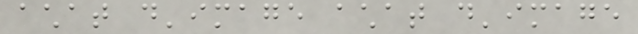achat d'image achat d'image
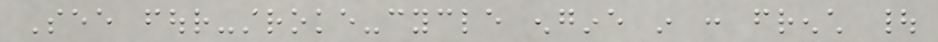See four-stroke-cycle engine in : french |
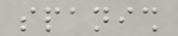spanish
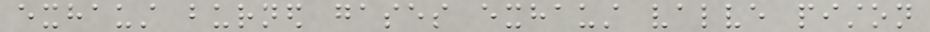exhaust burned gases exhaust valve piston
